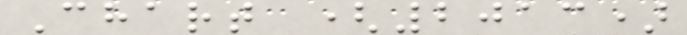Chart (2013)
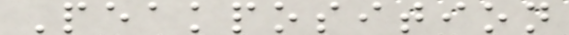Peakposition
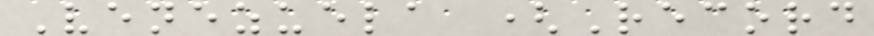Venezuela (Record
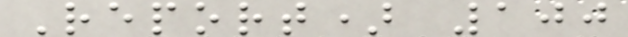Report) 100
